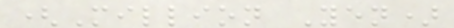(Million Yen)
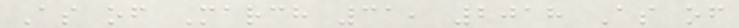As of March 31, 2018 As of
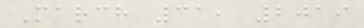March 31, 2019
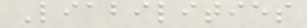Liabilities
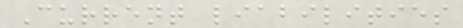Current liabilities
